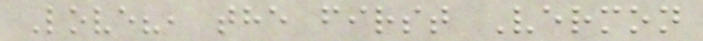Love?, the first Vermon
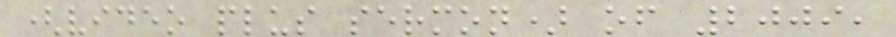(video plus sermon) of 2009,
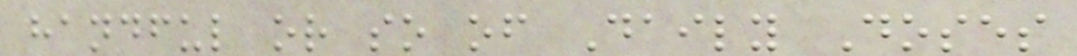handful or so of Daily Doses
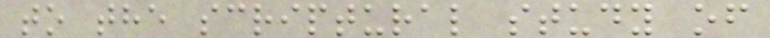to the scriptural study of
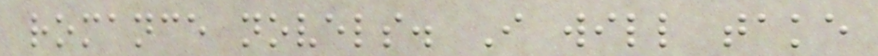romance novels. I will take
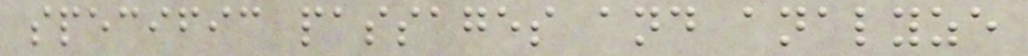specific passages and analyze
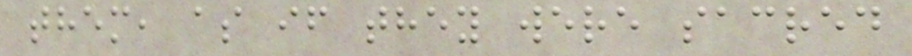them, as if they were sacred
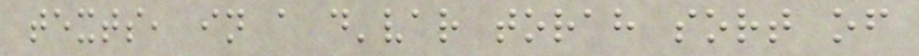texts, in a d'var torah sort of
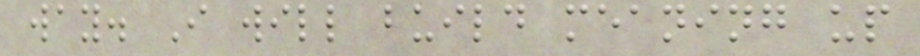way. I will build meaning up
